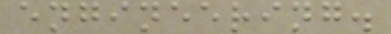engineering.
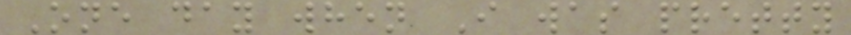One day when I was pretty
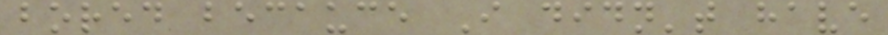bored becauce I didn't have
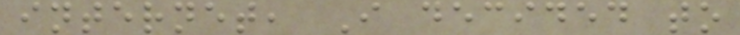internet, I decided to
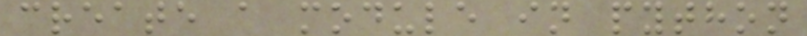create a module in python
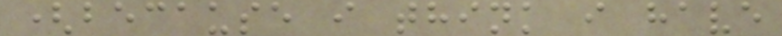(because i think i have
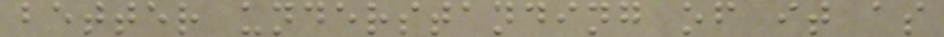better understanding of it as
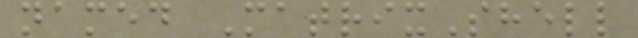named MatrixShell
